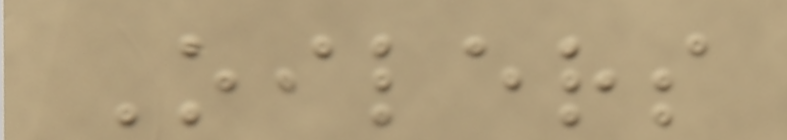Oilers
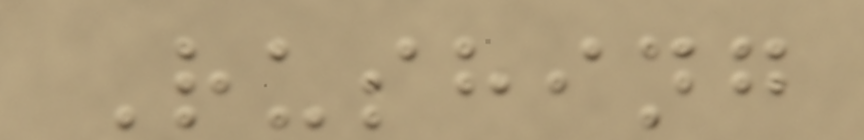Rushing
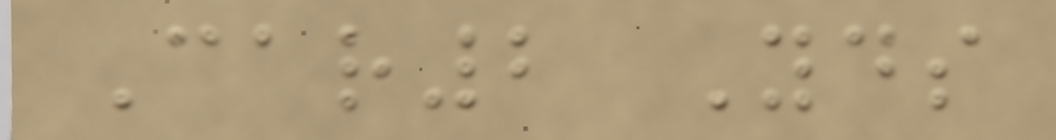Car2 Yds
